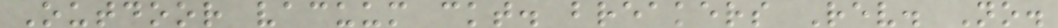Outdoor vacuum ckt. breakers Rev. No.
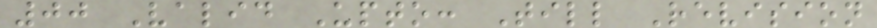00 Valid Upto: Till Revision
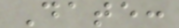Date:
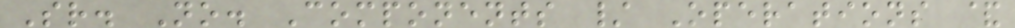Sr. No. Components / Operations &
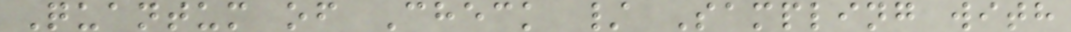Quantum of Check / Sampling with
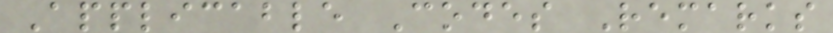Applicable Codes Remarks
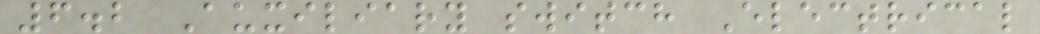6.2 Auxiliary switch Electrical
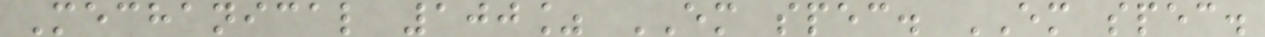Mechanical 100% EM spec. EM spec.
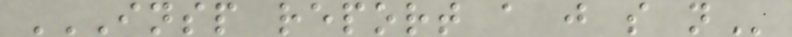INSP REPORT A J S N
